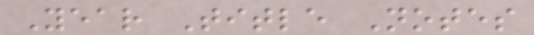Year Title Notes
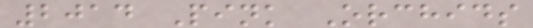2014 Pink Orchids
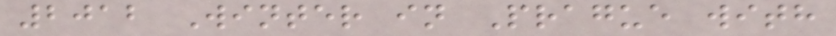2012 Winter in Prague with
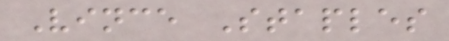Vince Staples
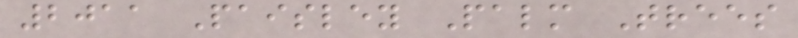2011 Paisley Palm Trees
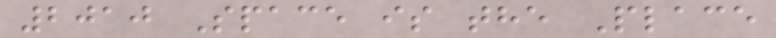2010 Space is the Place
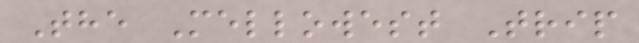The Mellowest Trip
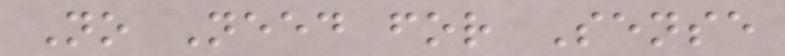No Need for Sense
